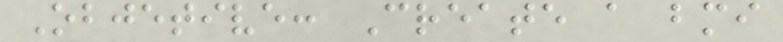Objetive: Create a bmi
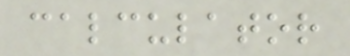calculator
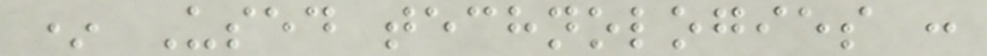* Used technologies :
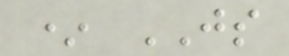* JS
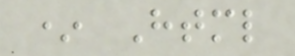* Html
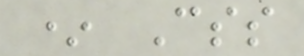* Css
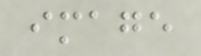image
